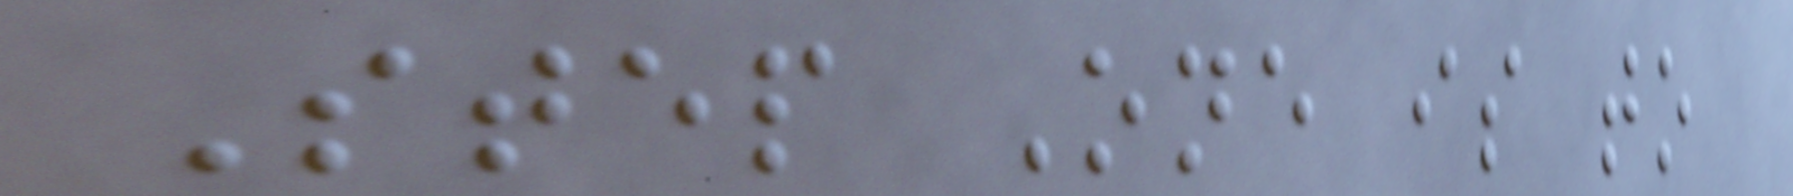Step One is to
